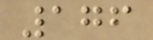176
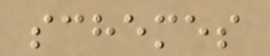schemes
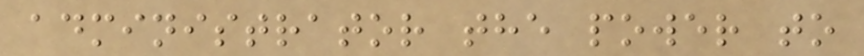administrator the power to
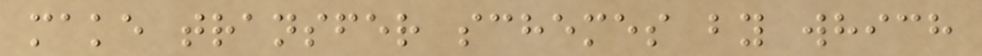make transfer schemes by which
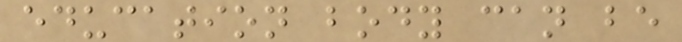education body can be
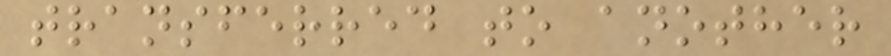transferred to another
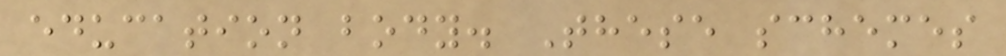education body. These schemes
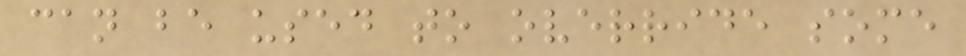can be used to override some
